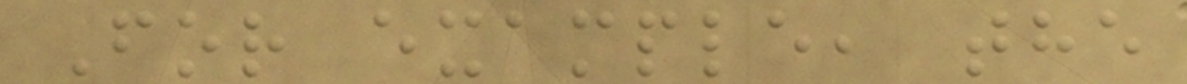For example, the
